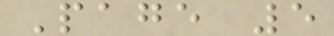Page 5
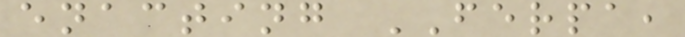enacting FERPA,
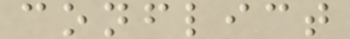conflict
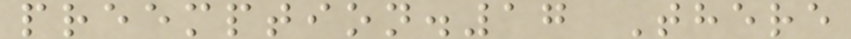preemption.17 There
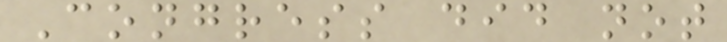Congress did not
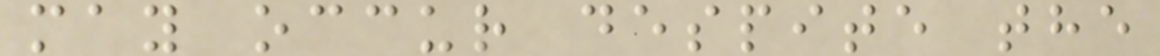may occur despite the
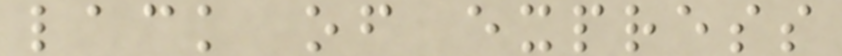lack of express
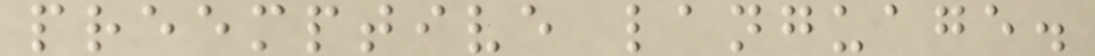preemptive language.
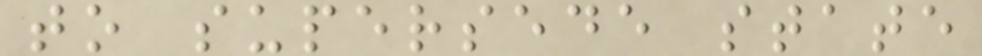to supersede state
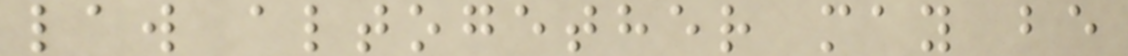law altogether may be
